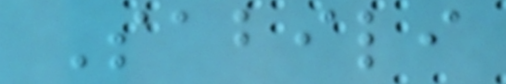Sabili
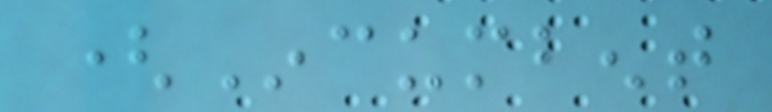(Incumbent
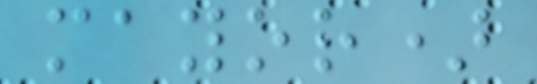mayor)
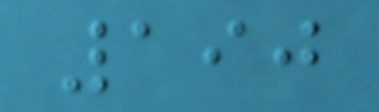190
